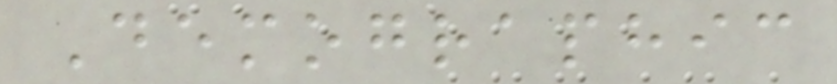Demographic
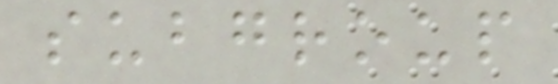subgroup
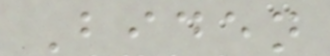Biden
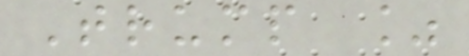Trump %
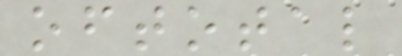oftotal
